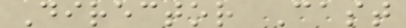Director Cast
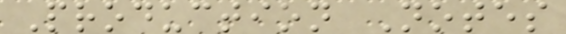Production Notes
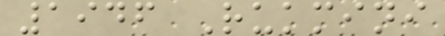1946 Rukmini
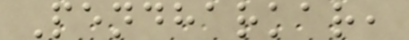Pendharkar,
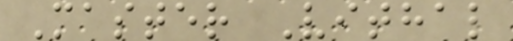Master Vithal
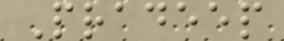Pradeep
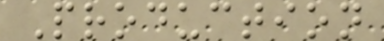Production
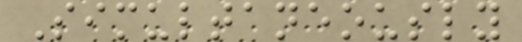Simultaneously
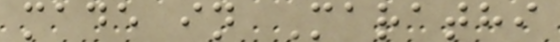made in Marathi
